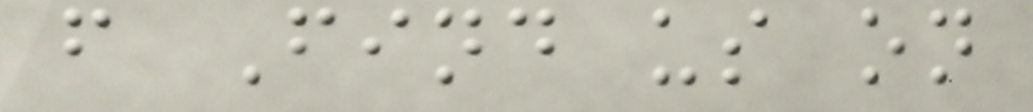f Find us on
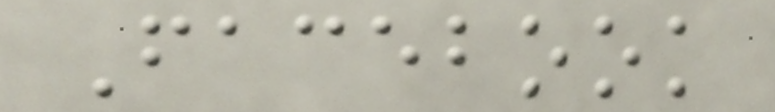Facebook
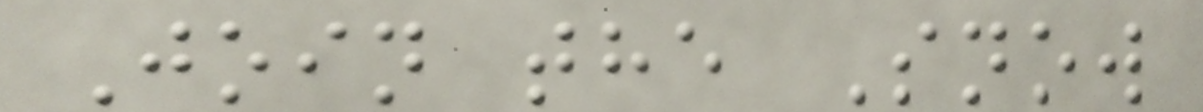Join the Snow
